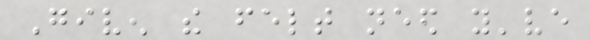Given the felt need you've
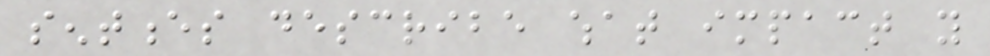sentences describe what impact you
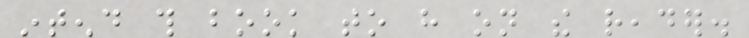intend this book to have on the reader.
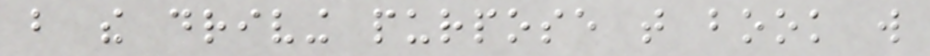but the driving purpose that book will
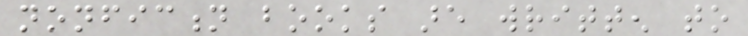nonfiction books are written to
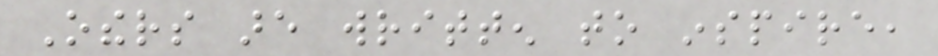Others are written to inspire,
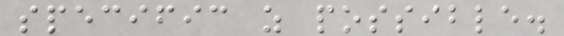specific as possible.
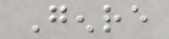Genre
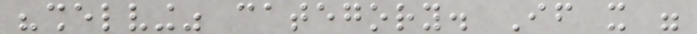"shelving" category. If it were
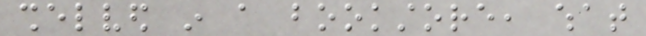shelved in a bookstore, what
